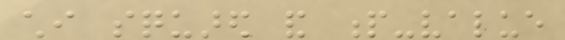chi squared and p-value
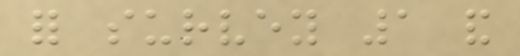for survey 1 and
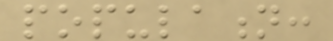population:
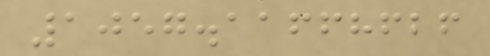1057.11668626
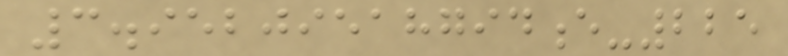3.95209518794e-225
